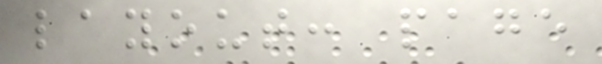layout: page
